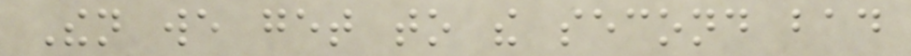Then we get to the second bad
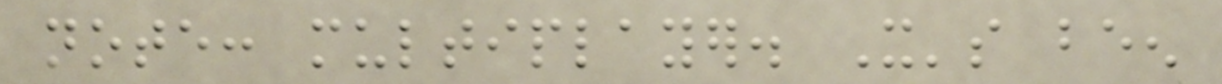note: multiplayer. It's been
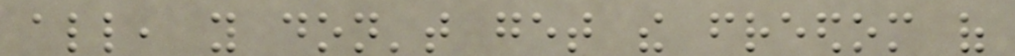all, you don't get the freedom of
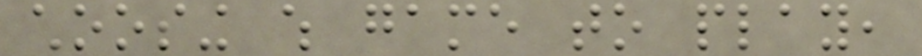choosing which game to play,
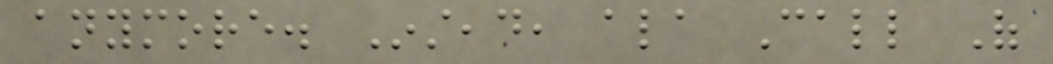anymore. Instead, ala Call Of
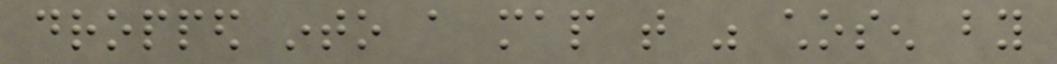dropped into a map that was chosen by
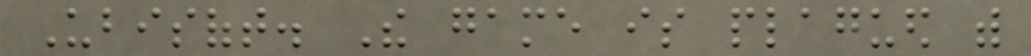Ubisoft. The game is plagued with
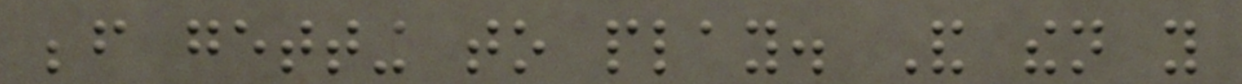before getting to play. And then you
